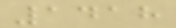1418
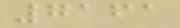7161
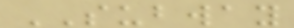SUBWAY
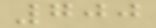700
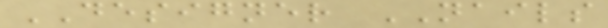DESIGNER NAILS
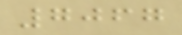7067
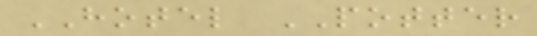HOTEL POTTER
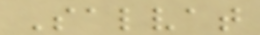Salvat
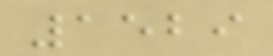1529
